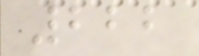222
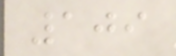109
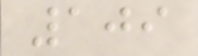109
